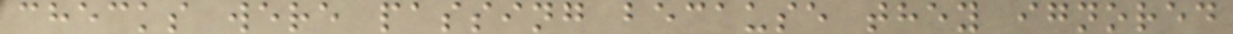checks were passing because they ignored
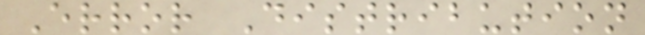Error Distribution
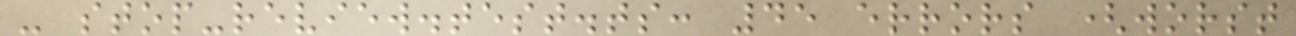- stop-review.test.ts: 45 errors (worst
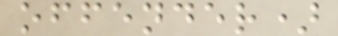offender)
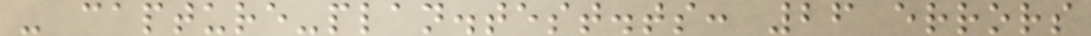- capture-plan.test.ts: 26 errors
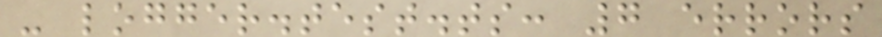- logger.test.ts: 7 errors
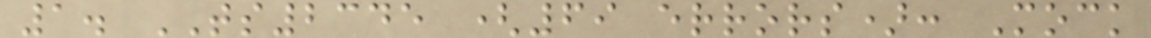1. TS2345 (69 errors): Mock
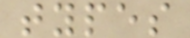types
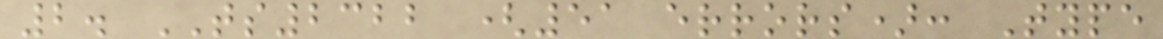2. TS2322 (51 errors): Type
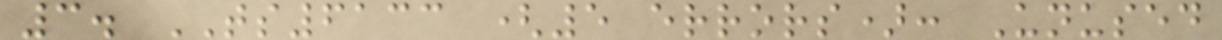3. TS6133 (5 errors): Unused
